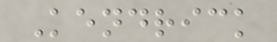Kendrick
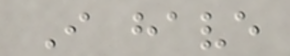I have
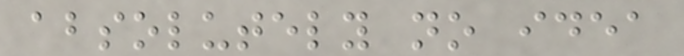absolutely no idea
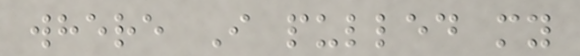where I pulled my
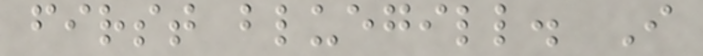first bluegill. I
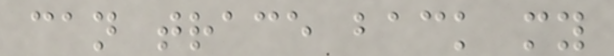can trace back my
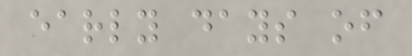early days of
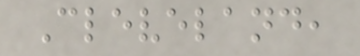Cleveland,
